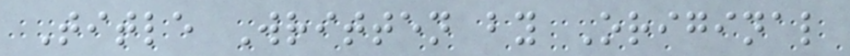Title Written by Original
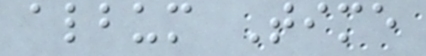album Time
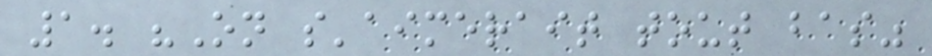1. "On s'aimerait tout bas"
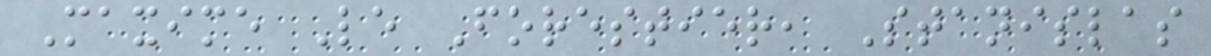Maxime Le Forestier, Stanislas
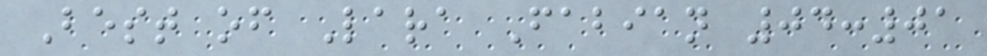Best of Lara Fabian 04:01
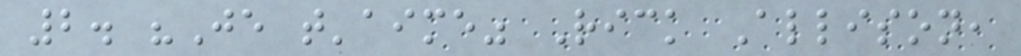2. "Je t'aime" Rick Allison,
